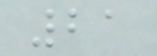21
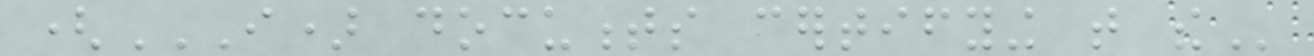(I) DOCUMENTS CERTIFYING THAT THE
